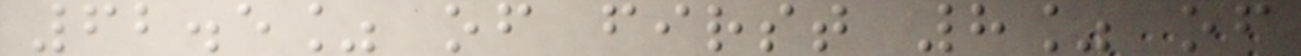62.5% of first 8% of
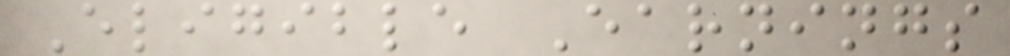Eligible Earnings
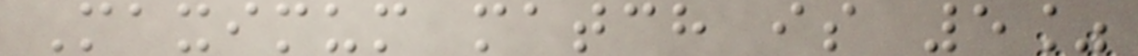Maximum match is 5%
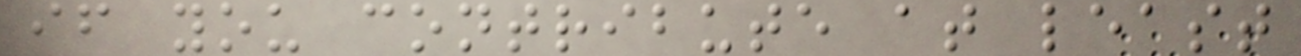if you contribute at least
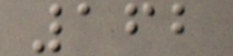162
